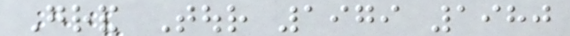Grand Tour 1979 1980
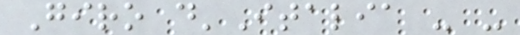Giro d'Italia - -
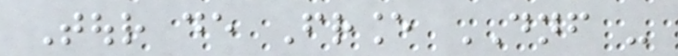Tour de France DNF -
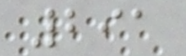291
